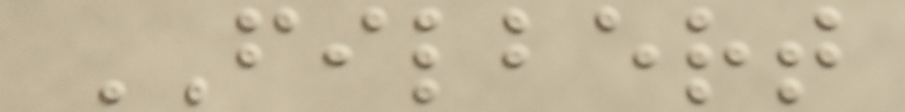FILBERT
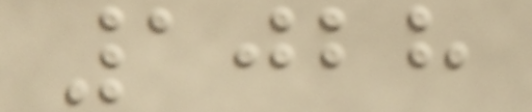1028
